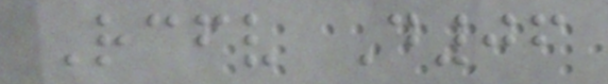Rcfv D06
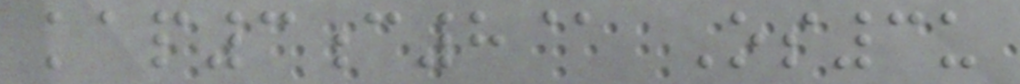kap3c8@ Os3u
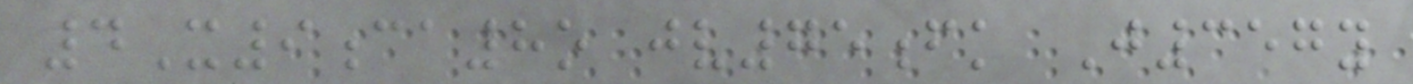4X9ca8o jv75fk J357y
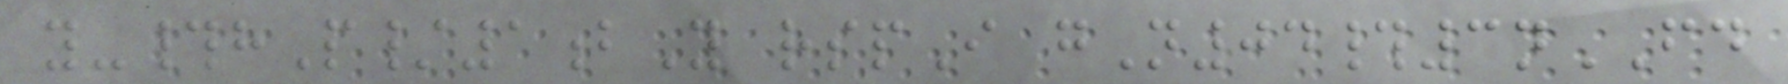y-#hP/1bY rspI gN04#3nFD
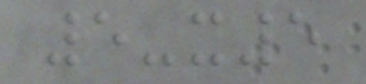5-x5
